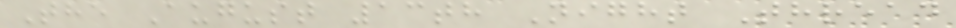The August 13th Night Thread
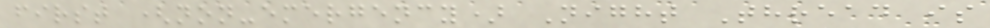first (non-emergency) Night Thread is
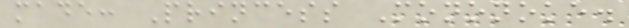made: Princess Mononoke.
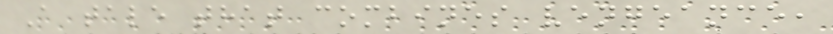A tale that combines vengeance,
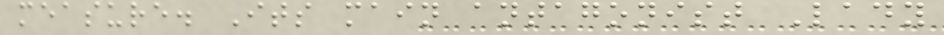measure. Its main antagonist Lady
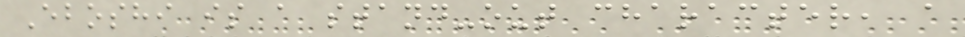Eboshi is a stand-out character, a
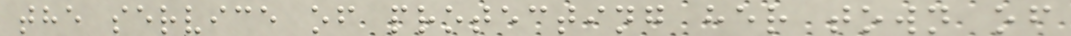the service of protecting her town of
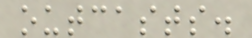outcasts.
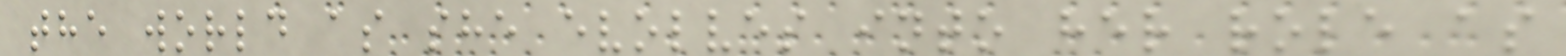the world as she evolves into her role as
